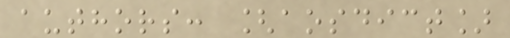authors: [aosdict]
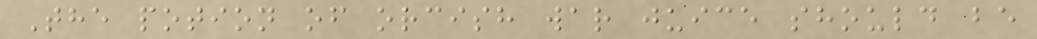The potion of orcish war juice should be
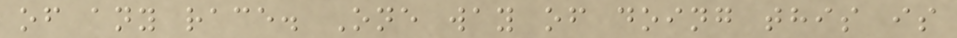of any race. One way of doing this is
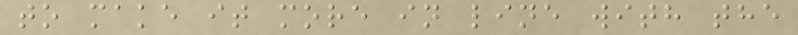to make it more in line with the
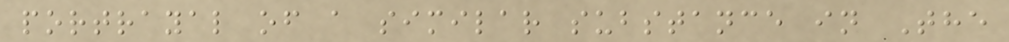portrayal of a similar substance in The
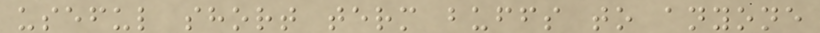useful short term buffs to anyone
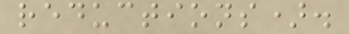reductions).
